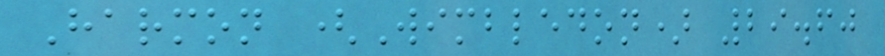Harmon (Wimbledon) 29.60
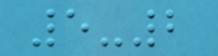5-2
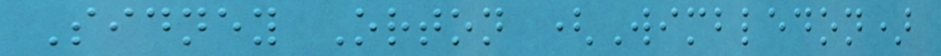Sidney Orton (Wimbledon)
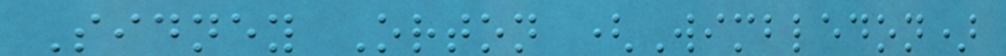Sidney Orton (Wimbledon)
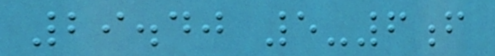29.40 5-6f
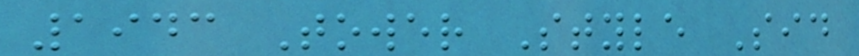1943 Tower Style Sid
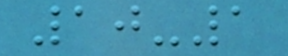10-1
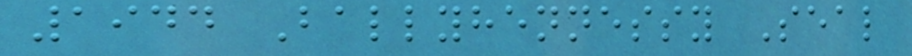1944 Ballyhennessy Seal
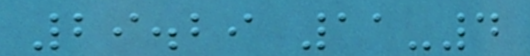29.29 11-4
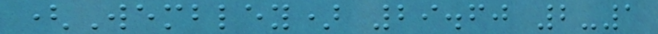(Wembley) 29.60 2-1
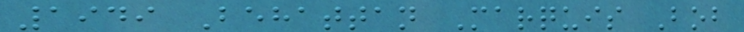1949 Behattan Marquis Bob
